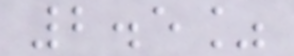2.5%
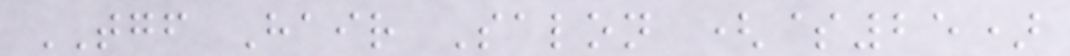TGF Hair Salon ($25)
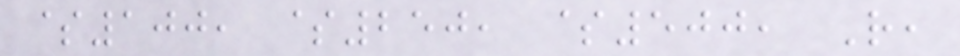$100, $250, $500, R,
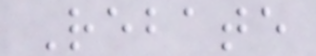Rebate
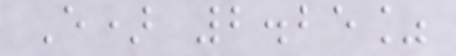E) 2.25%
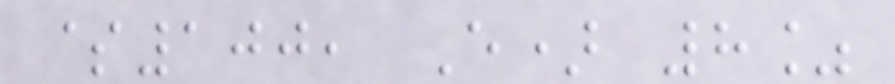$100, E) 8%
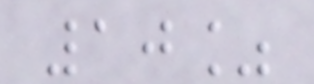10%
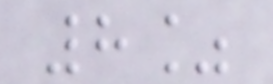8%
